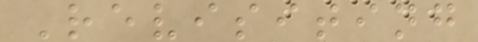Revisiting
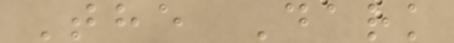The Dark
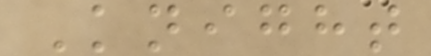Knight
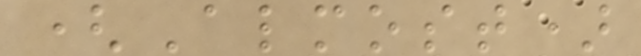(Almost)
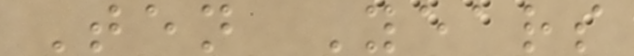Ten Years
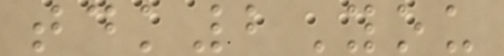tdk2You
